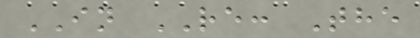IN RE: The
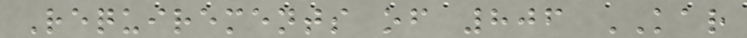Requirements of 806 KAR
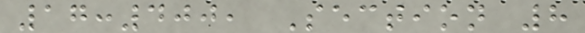17:400, Section 8
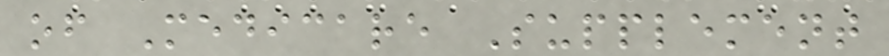of Medicare Supplement
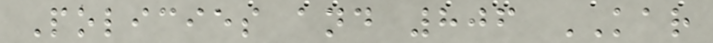Policies and 806 KAR
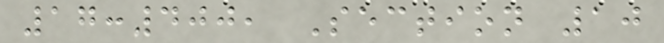17:400, Section 10
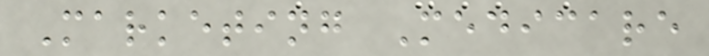Marketing Medicare
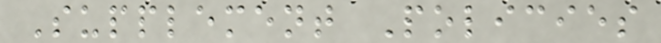Supplement Policies
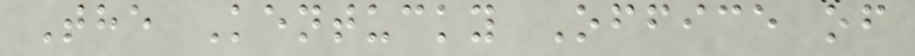The Kentucky Office of
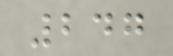247
